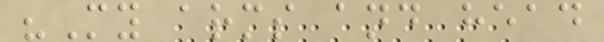"My arms and head
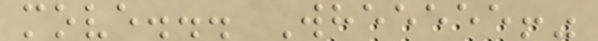move... Wheeeee!"
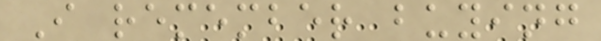I remember buying
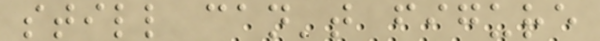still can't figure
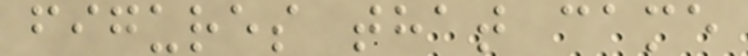figures that came
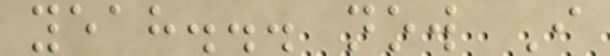yeah... now I
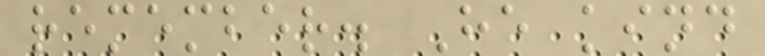remember. He kind
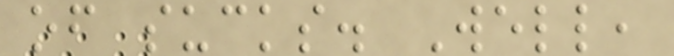of sucks. Well,
